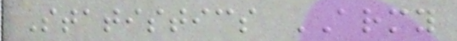Statistics ARMY
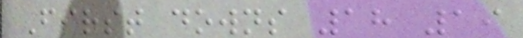First downs 18 19
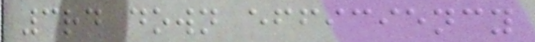3rd down efficiency
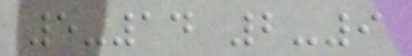5-14 2-9
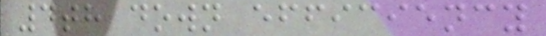4th down efficiency
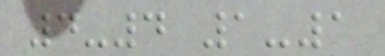4-4 1-1
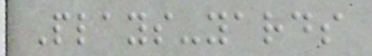Plays-yards
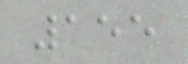155
